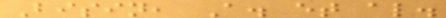Bisin, A. et al.
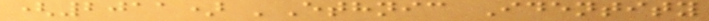(2011) 'Ethnic Identity
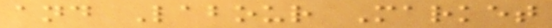and Labour Market
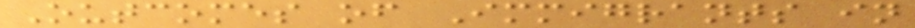Outcomes of Immigrants in
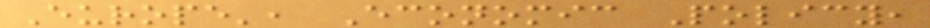Europe', Economic Policy,
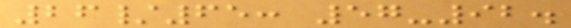26/65: 57-92.
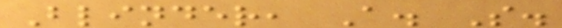Blinder, A. S.
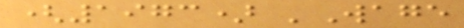(1973) 'Wage
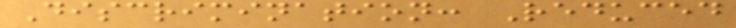Discrimination: Reduced
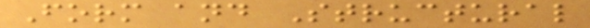Form and Structural
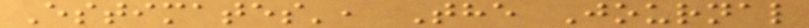Estimates', The Journal
